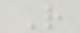R
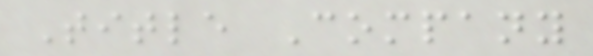Title Company
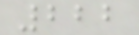222
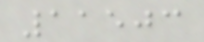11503
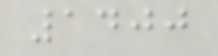1400
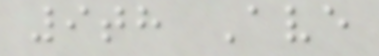9th Ave
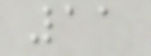11
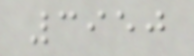3950
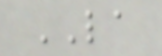LA
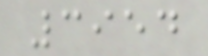3954
